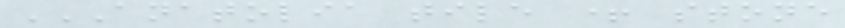ANATOLIA TILE + STONE
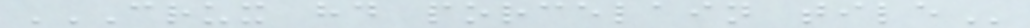CRUX HD PORCELAIN TILE
